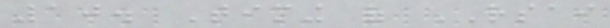10. Timing of RSAI
